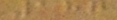187
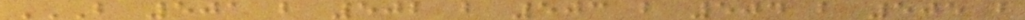B 501 B 502 B 503 B 504 B 505 B
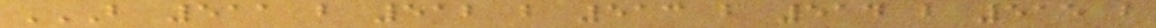B 511 B 512 B 513 B 514 B 515 B
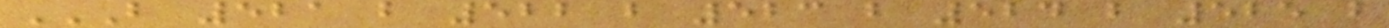B 521 B 522 B 523 B 524 B 525 B
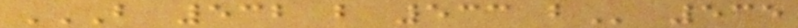B 532 B 533 B 535
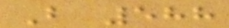B 588
